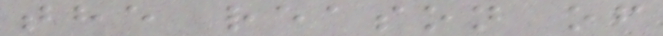the reason of
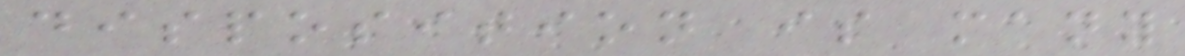disposition is many
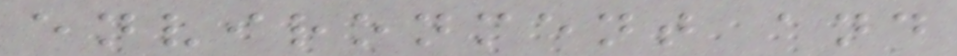environment and
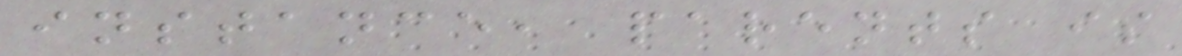instance, parents is
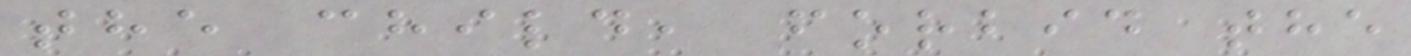the child, forbid the
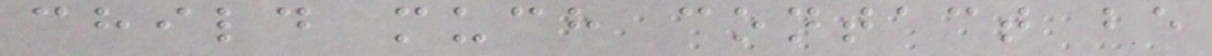child much contact be
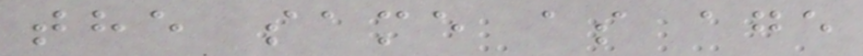the same as age
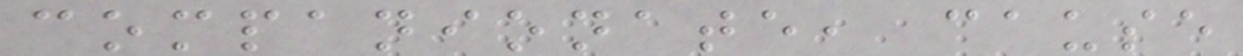companionate, cause
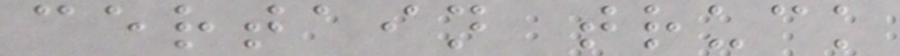certain truck
